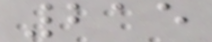215
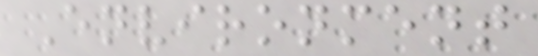Environment
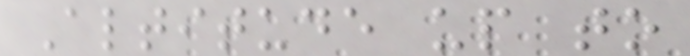Altitude up to
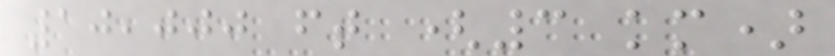10,000 ft (3 km)
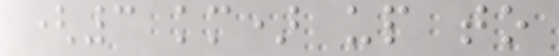(3 km) up to
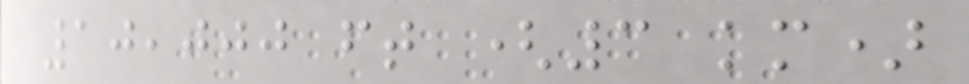10,000 ft (3 km)
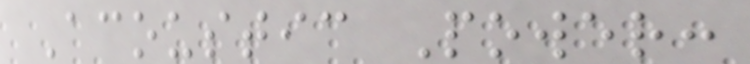Acoustic Power:
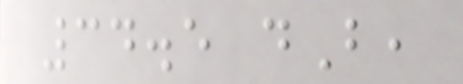34.5 dB,
